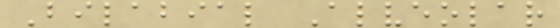Bilabial Alveolar
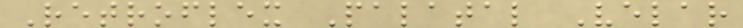Retroflex Palatal Velar
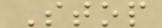Stop
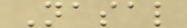Nasal
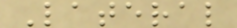Lateral
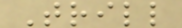Trill
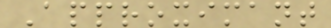Approximant
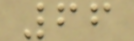66
